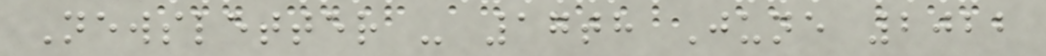Newsletter - 17th June 2022
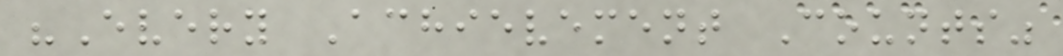"Every Achievement Counts"
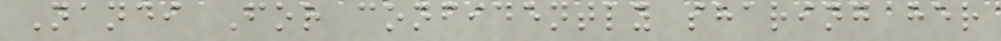Nandi For confidently sharing her
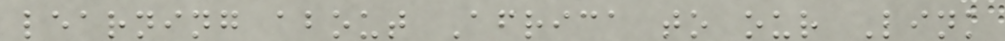learning about Africa to our Link
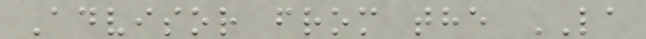Advisor from the LA
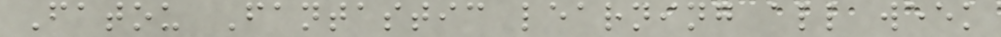Fatou Fantastic learning all week
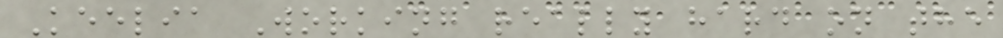Keelia Working really hard on the
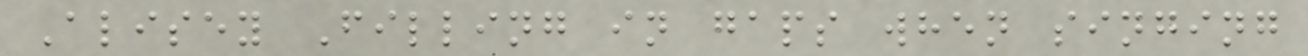Alisey Filling in gaps when singing
